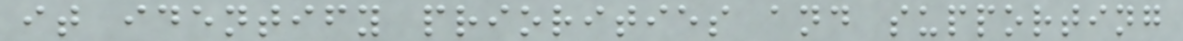it identify priorities and supporting
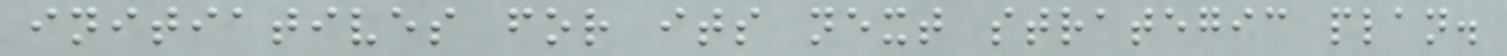initiatives for its next strategic plan.
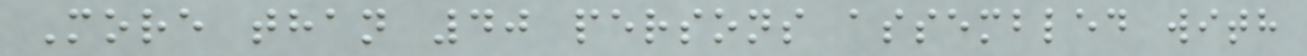More than 40 persons assembled with
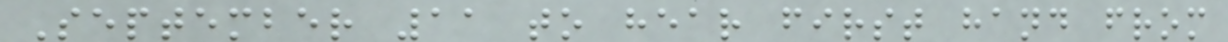September 11 to hear first hand from
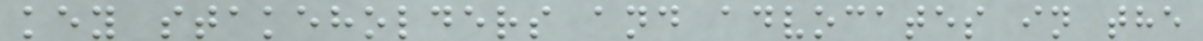key stakeholders and advocates in the
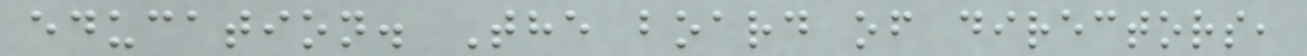education. The board of directors,
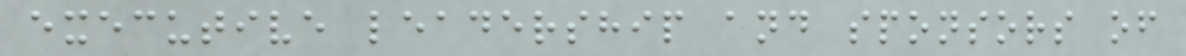executive leadership and sponsors of
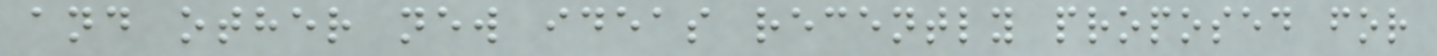and other new ideas recently proposed for
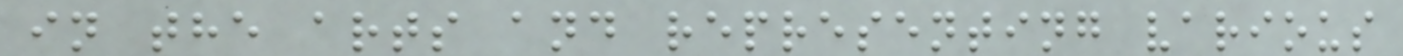in the arts and representing various
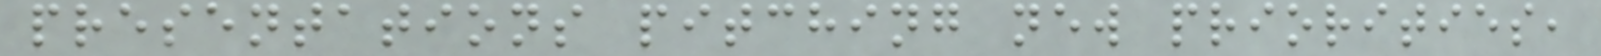presentations pitching new priorities,
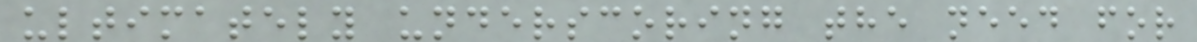ultimately underscoring the need for
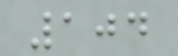104
